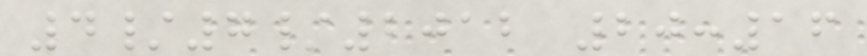4/7/2012 20:16
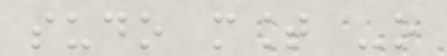sudo mount -o
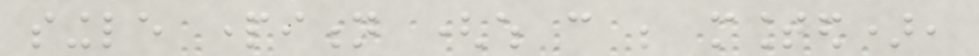single partition (which can be mounted),
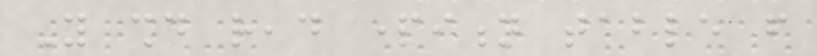You should read partition table from
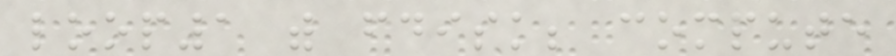loop1 with fdisk; compute
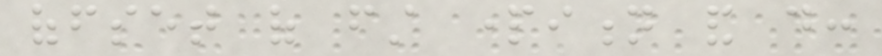offset of first partition and do:
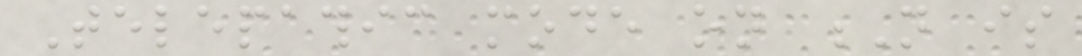Telepathic mode on N is
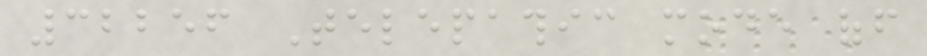32256 Telepathic mode off
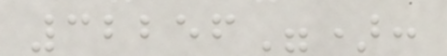32256"):
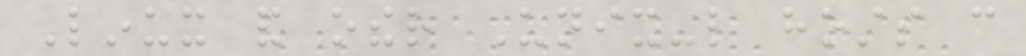Linux and other Unix-like hosts can
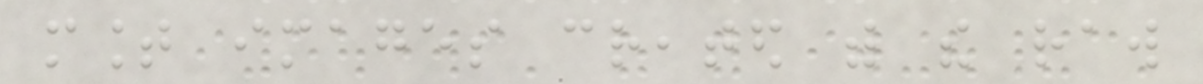mount images created with the raw
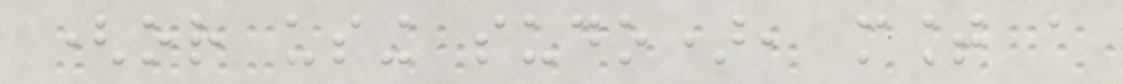(or using sudo), mount a
